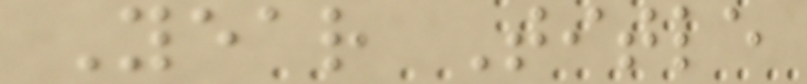Year Title
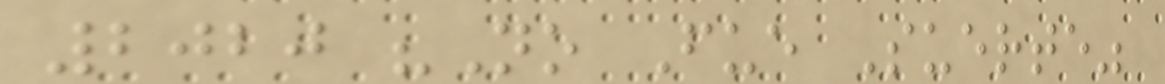2020 "No Fue Suerte"
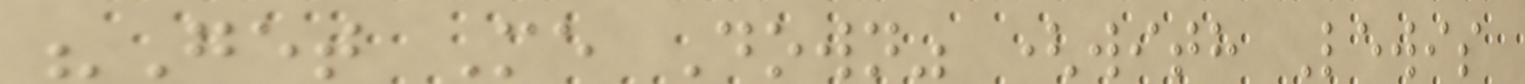"Get Me Down" (with Lewis
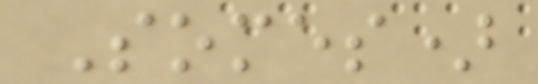Somes)
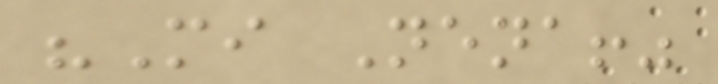"Mi Nena!"
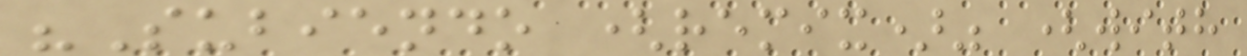"Subiendo (remix)" (with
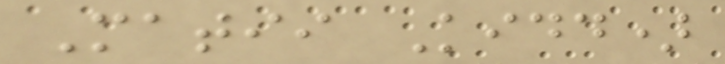Matii Kidd)
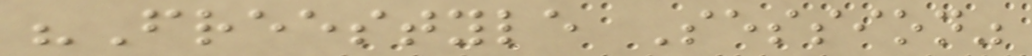"Freestyle Session"
